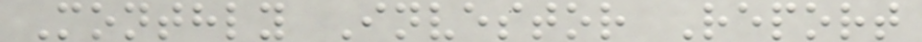Monthly Investor Report
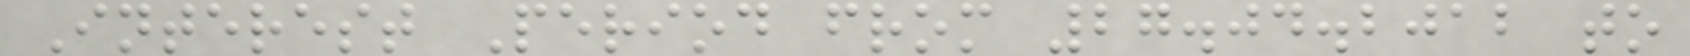Interest Period from 27.04.2012 to
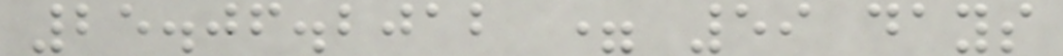25.06.2012 = 59 days
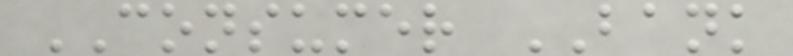CONSUMER BANK
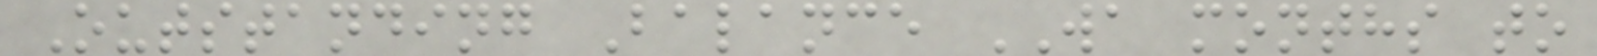Outstanding Balance WA months to
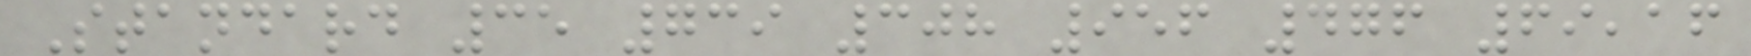Standard 35 739 308 956 476 69,16
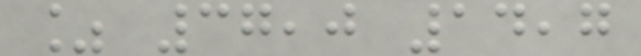% 37,0 14,7
